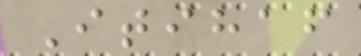Itihaf
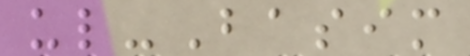ul-Basim
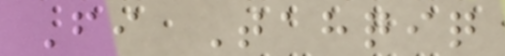Fi Tahqiq
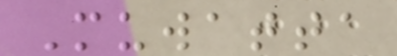Muwatta
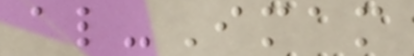al-Imam
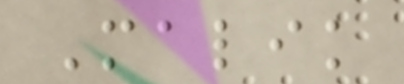Malik
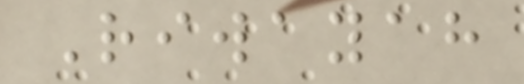Riwayah
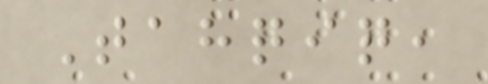Tahqiq,
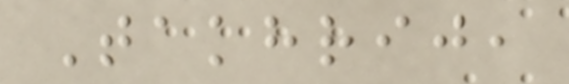Takhrij,
